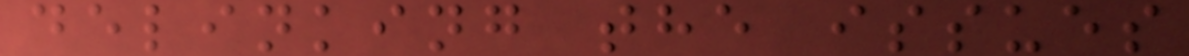delinking the issues
